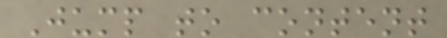Jump to content
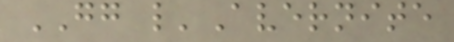GG l'Avernite
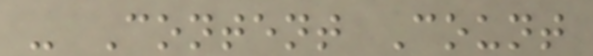- Content Count
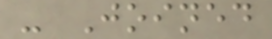- Joined
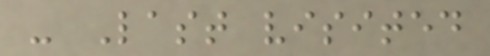- Last visited
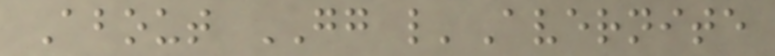About GG l'Avernite
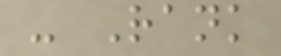- Rank
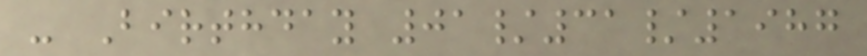- Birthday 01/31/1987
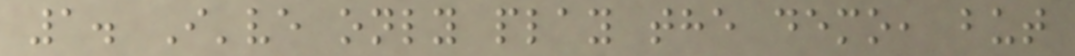1. I've only play the demo, but
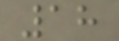18
